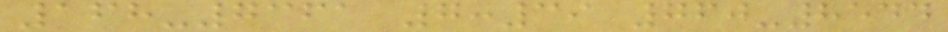168-7361 7:39 760-8544
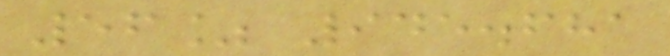56% 945.681
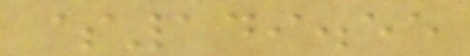$149.55
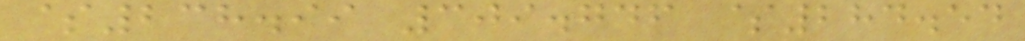$238.99 309.746 $284.54
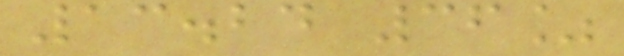13.24 36%
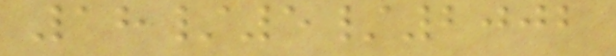18/5/2002
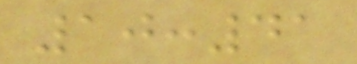10:41
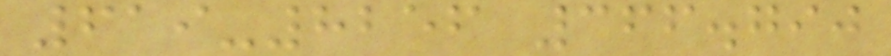619-8256 366.790
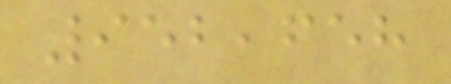952,658
